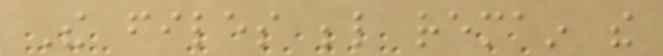The files below remain the
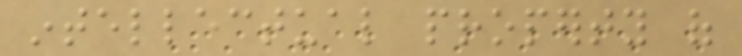intellectual property of
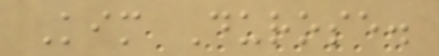Kim Durose.
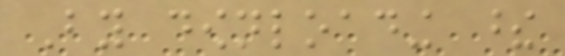By downloading these
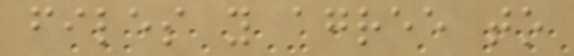files you agree to
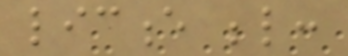licence below:
